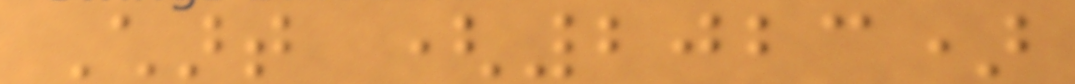Chart (2023)
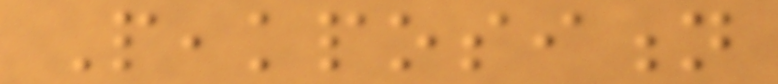Peakposition
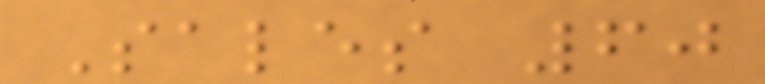Sales 60
